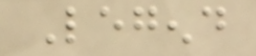Legend
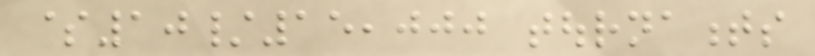$10/15,000 tournaments
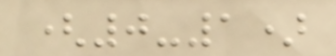(0-1)
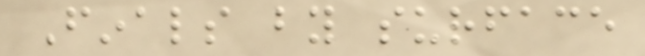Finals by surface
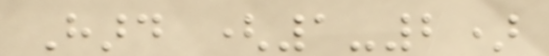Hard (1-2)
